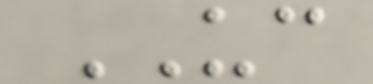UC
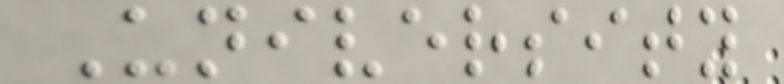University
